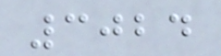3024
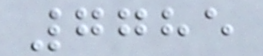7785
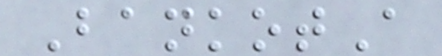BankotA
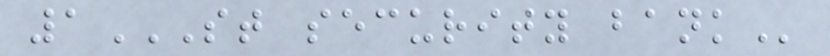1ST SECURITY BANK
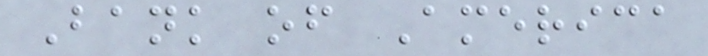Bank of America
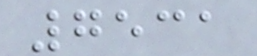7531
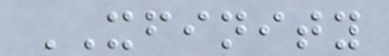XFINITY
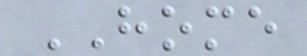HOME
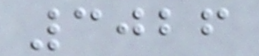3026
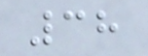38
